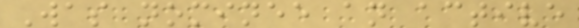Was nominee an active
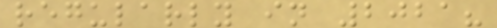regularly in 2021?
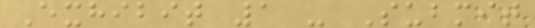Exhibit 1 - Submit
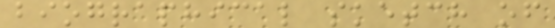biographical sketch of
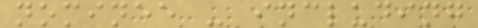nominee - including
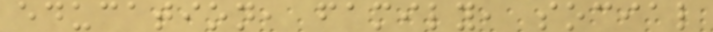education, family, social
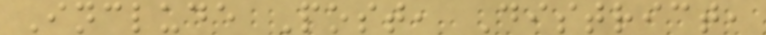Include Post, District,
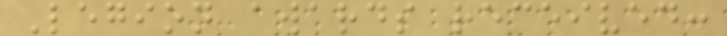Legion awards received:
